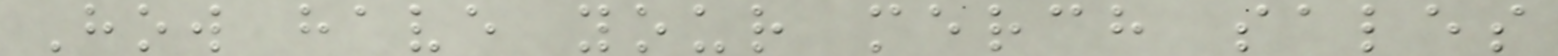How have your merch sales
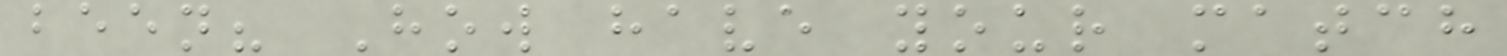been? How have your match
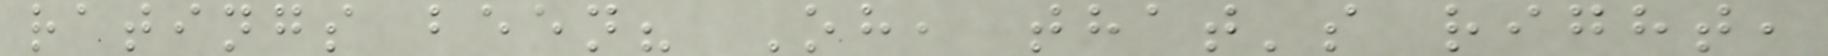ratings been? Oh, that's right,
